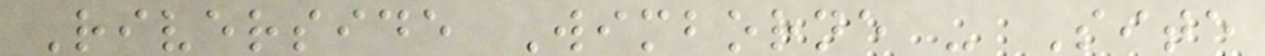Riverside Wimborne - Site
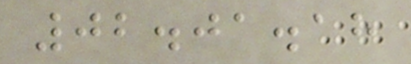02.01.18
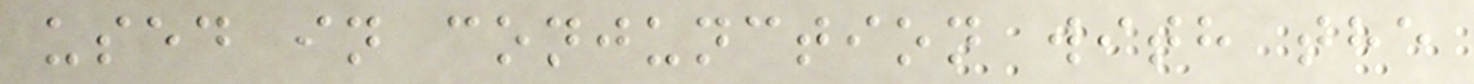used in conjunction with the
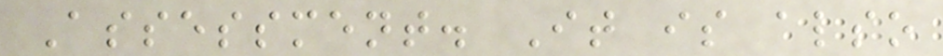Assessment. It is also
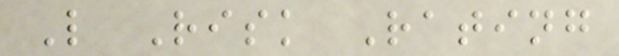L Risk Rating
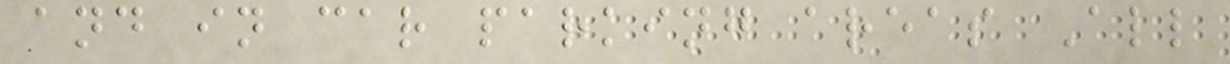and in car parking areas All
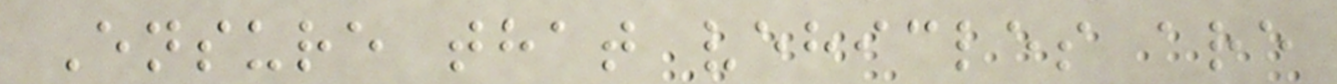Ensure that vehicles are
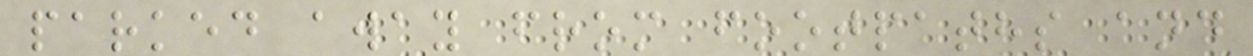parked away from footpaths and
